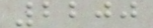2200
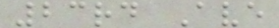23rd Ave
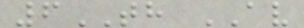6TH AV
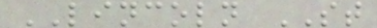LINCOLN ST
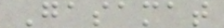Gasamat
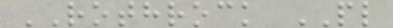ROTHROCK PL
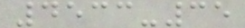4533-35
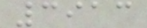3913
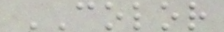COLOR
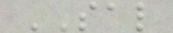SAL
